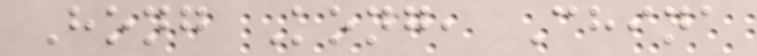Hong Kong, China
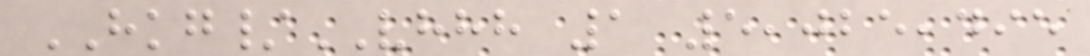HKG/VHHH 1 5,025,495
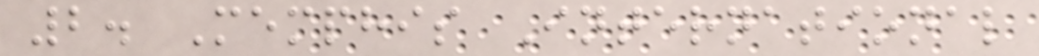2. Memphis International
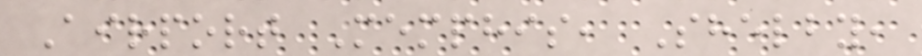Airport Memphis, Shelby,
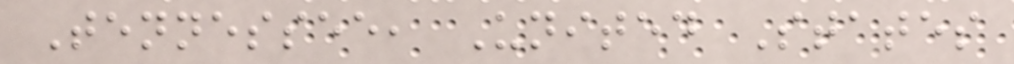Tennessee, United States
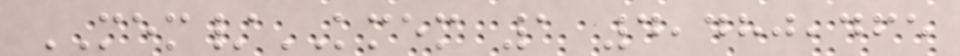MEM/KMEM 1 4,480,465
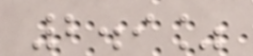2.9%
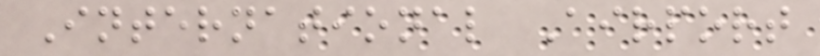International Airport
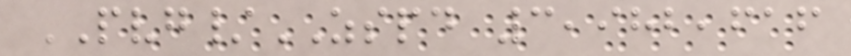PVG/ZSPD 3,982,616
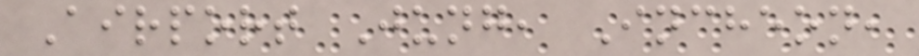Airport Jung, Incheon,
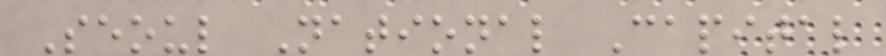Seoul National Capital
